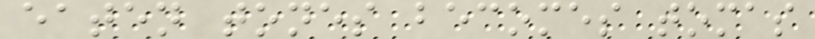eaten tones becomes tomas
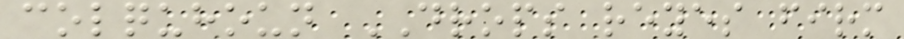colquhoun DROPS reyes firm
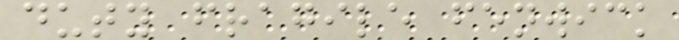duty fragile fenwick
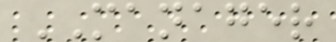MANAGER
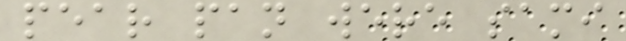pear pan were sami
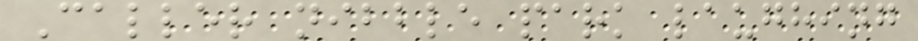Caller nibble park laughing
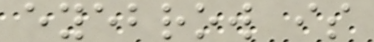eyebrow is
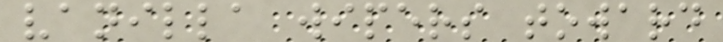vanilla wipers toward
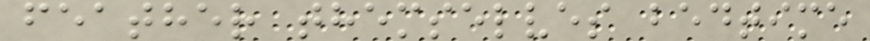feather themselves bedtime
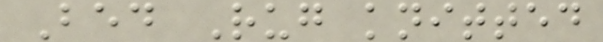Bed Rug knitted
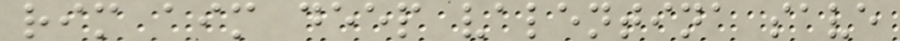rim aim deep valentina save
